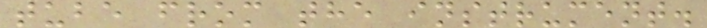tube from the instrument.
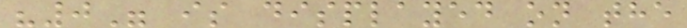"0" is displayed on the
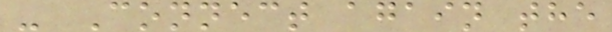- Connect again the
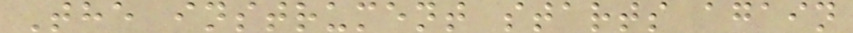The instrument starts again
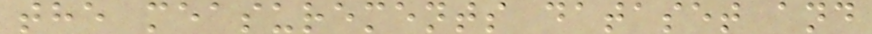the measurements dataset and
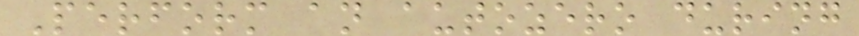Perform an autozero during
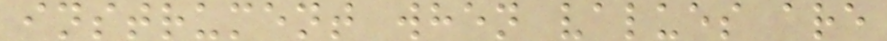instrument when values are
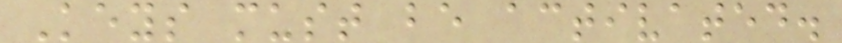Keys must be activated.
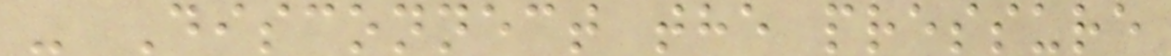- Disconnect the pressure
